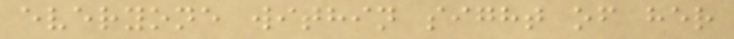everyone within sight of her
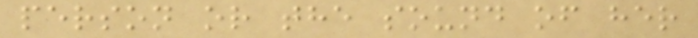person or the sound of her
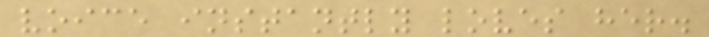voice instantly loves her.
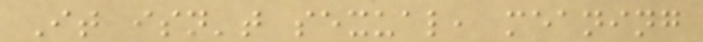It isn't sexual, meaning
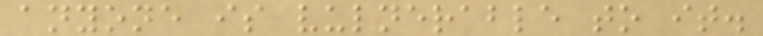anyone is vulnerable to it.
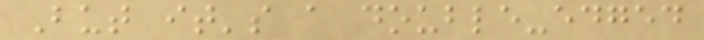But it's a double-edged
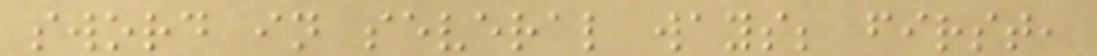sword in several ways; first,
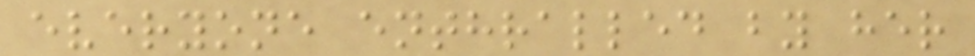everyone enthralled by her
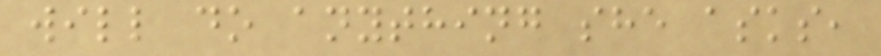will do anything she asks,
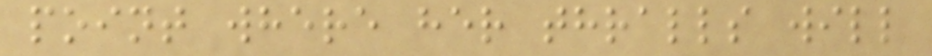point where her thralls will
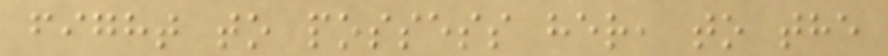fight to possess her, to the
